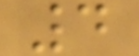4
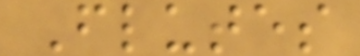Flutes
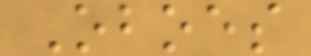Oboes
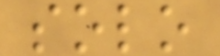solo
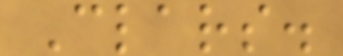Clars.
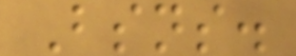Bsns.
